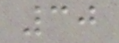30
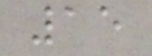15
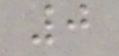0
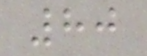80
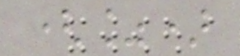(%)
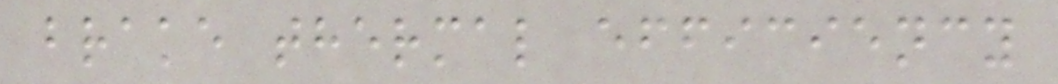brake thermal efficiency
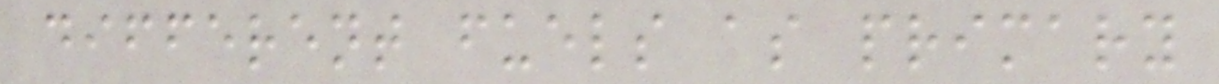different fuels as primary
